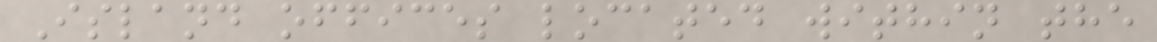Island offices located within the
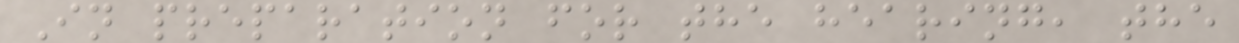In preparation for the hearing, the
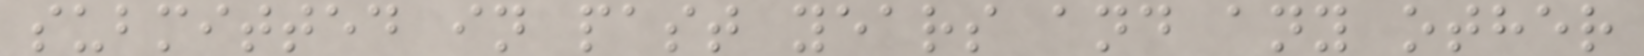submitted in past years and any other
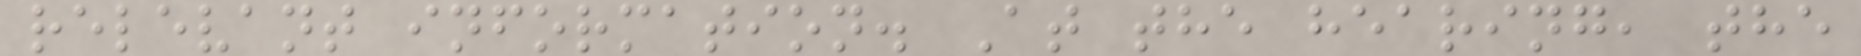relevant information. At the hearing, the
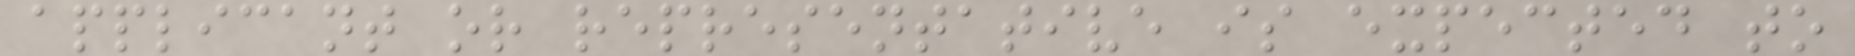applicant or representative is expected to
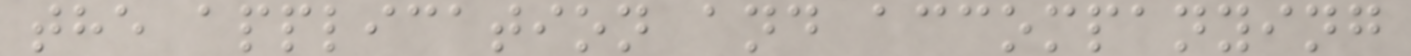the application and accompanying
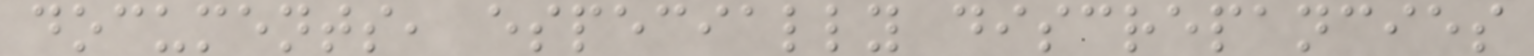documents, especially discrepancies
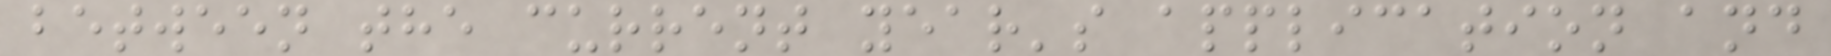between the current year's application and
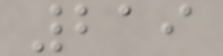219
